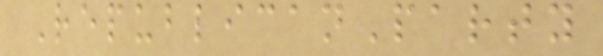RepublicanParty
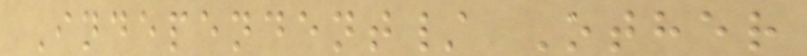Independent/ Other
